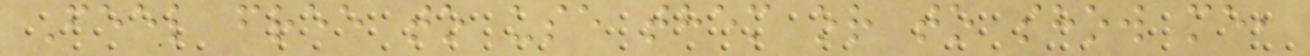Feel free to use them or to show me,
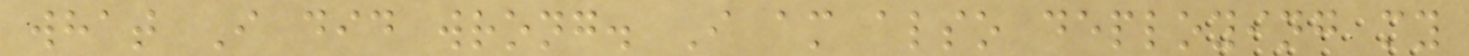what I did wrong. I am also deploying my
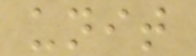unit
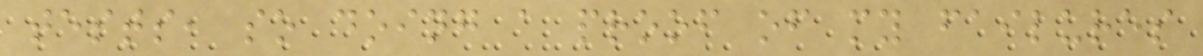tests, so doing a proof of my failures
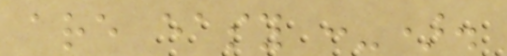are easy :-).
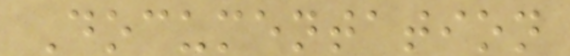Documentation
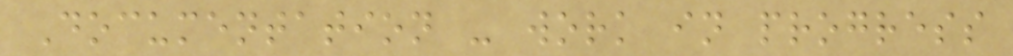Documentation - work in progress
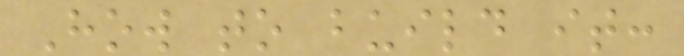How to build it:
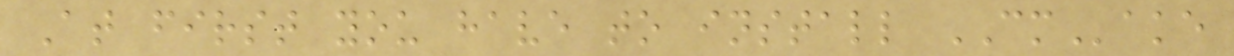At first you have to install CMake
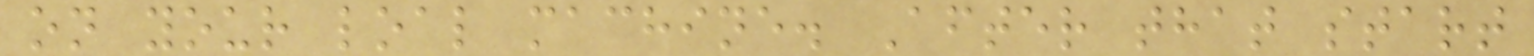on your loal machine. After that start
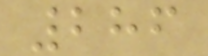286
